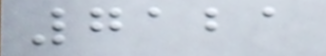7121
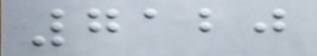7120
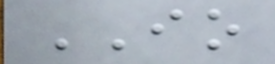IO
